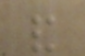and
